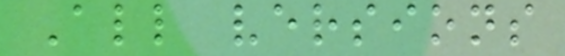All versions
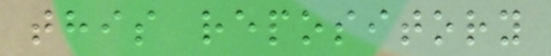this repository
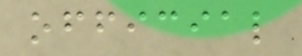official
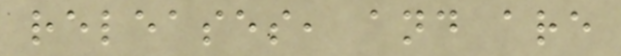releases, and are
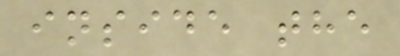inside the
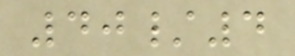40/4
